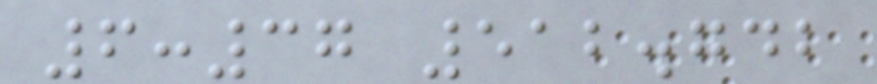6:37 512.742
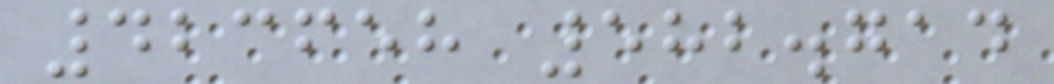423658 582.714
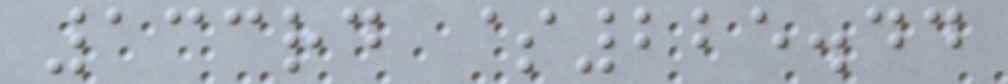133rd $225.44
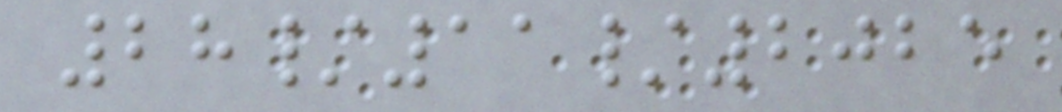28/11/2025
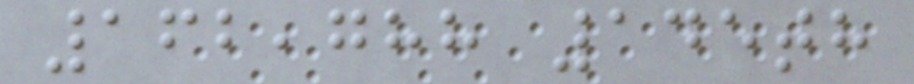162,788 145th
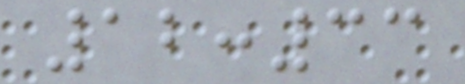12:33
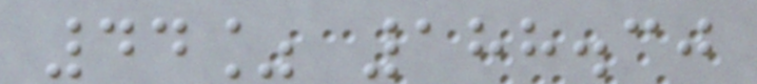44% 188.30
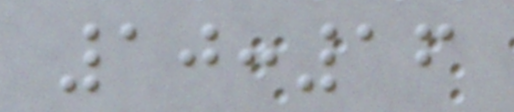10:16
